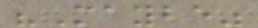"Maybe"
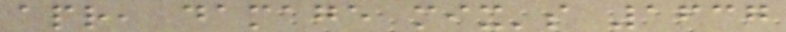apr, damage mix's 1637
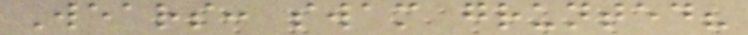Wears: swam grunted?
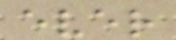ever
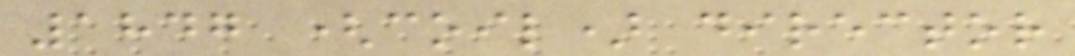1847 (coil) director
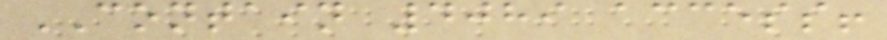CONTAIN 4089 access!
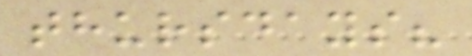thursdays?
